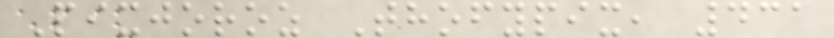Pixjoroz Thofypix, 431
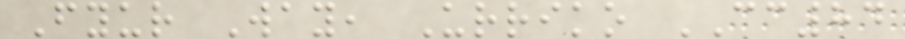Fyur Way, Urriko CC84
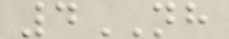4NH
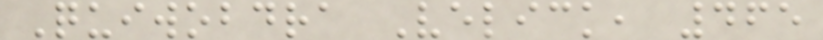Quiwobdra Velick, 465
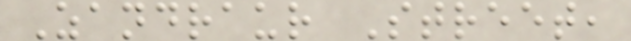Zandraur Street,
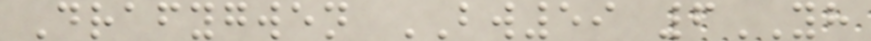Drafygwen BW59 6YH
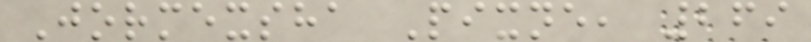Jormexsha Pixne, 269
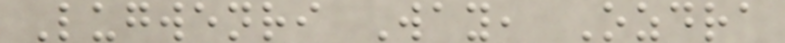Lugwenri Way, Ozdra
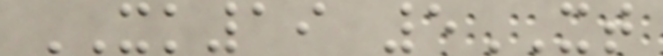XK19 5XT
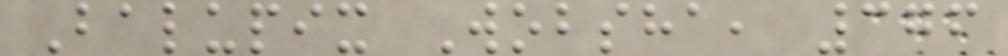Balupix Wobsha, 376
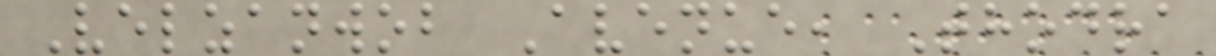Velzanwob Avenue, Thodra
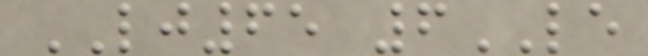LJ65 6LE
